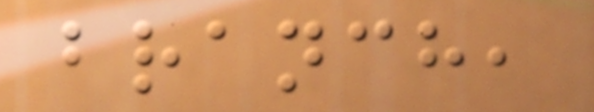branch,
